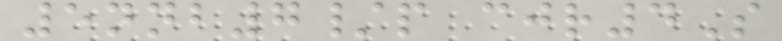5nnb7/p cjr4S
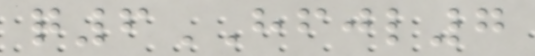q6HFJL7
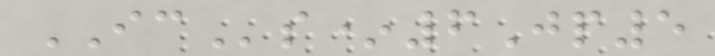ICs*6Jp5
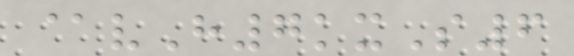@vH7kxS6
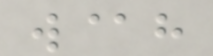w@h
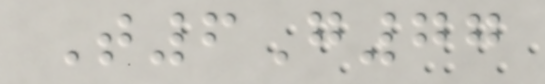T6G77
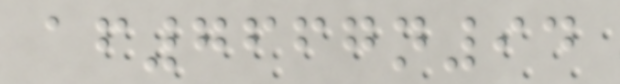af7667n94
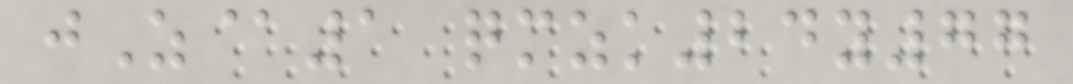jZ@1 qmzk24y77
